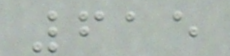615
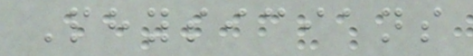Physicians
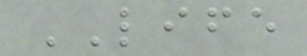LIFE
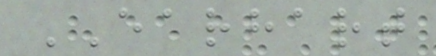EARHART
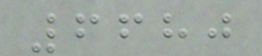6680
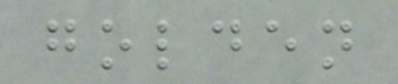golden
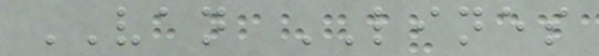VAN LINES
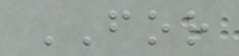FOR
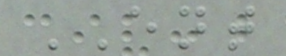ENT
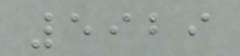5929
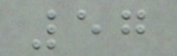57
